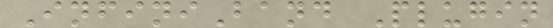InfiniBand Plugin
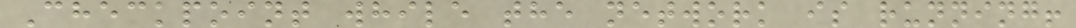Checkpoint while the network is running!
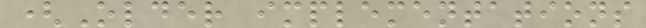(Older implementations
